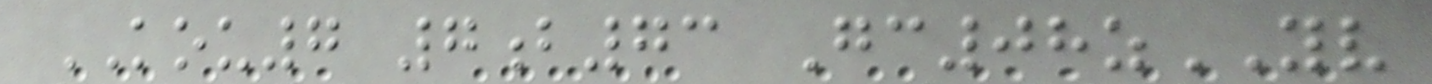KOU7 7b73 Gc08zYV
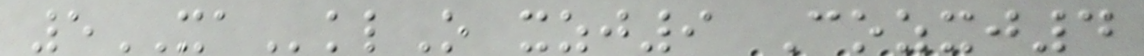5XAklO xzj9 Cozxj4
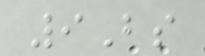9Bs
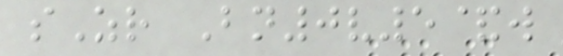sZr Bn0v5&w
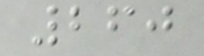260
